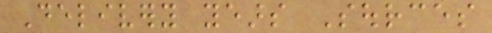Delivery years Sources
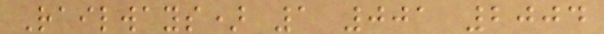Railways) 1 001 2004
